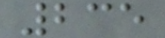235
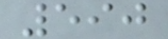590
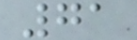71
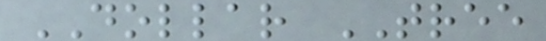DOLLAR TREE
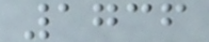1736
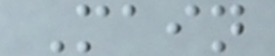Main
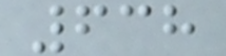638
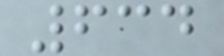634
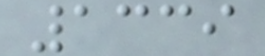1339
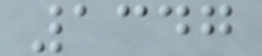1347
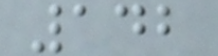142
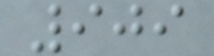909
